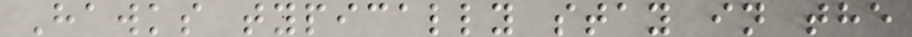Hawks typically stay in the
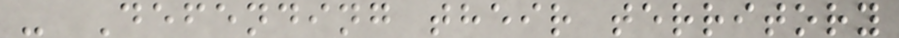- Defending their territory
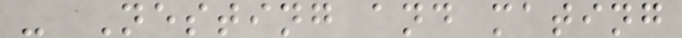- Nesting and mating
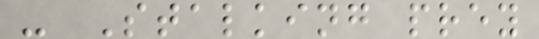- Stalking prey
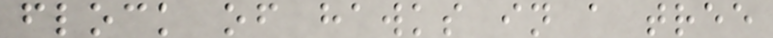flock of hawks in a tree
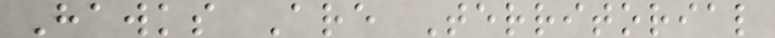Hawks Are Territorial
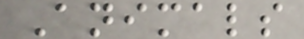Animals
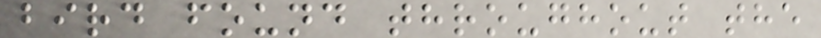bird found throughout the
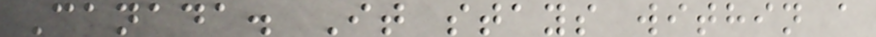Canada. It stays within a
